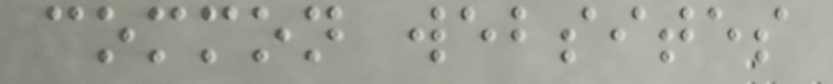common websites
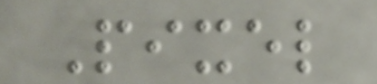Pixel
